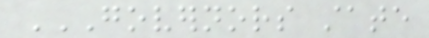GOVERNORS STATE
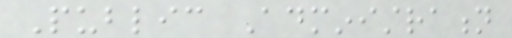Public Administration
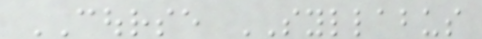COURSE SYLLABUS
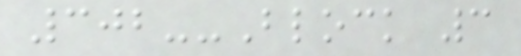302--Block 3
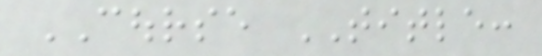COURSE TITLE:
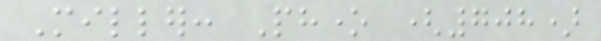Miller: Phone (708)
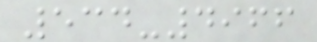534-4966
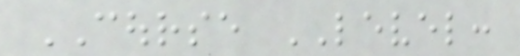COURSE LEVEL:
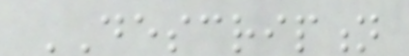DESCRIPTION
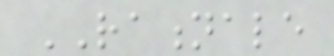RATIONALE
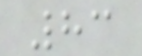83
